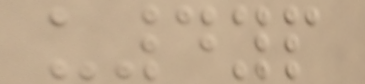u4yp
